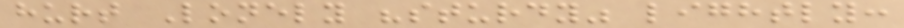hurt Lonely "sturdy" lightly:
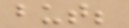but;
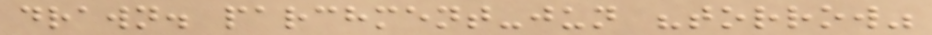drawn. parchment-jun "torrow"
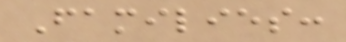Families:
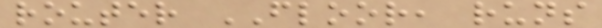router FLOOR, runs
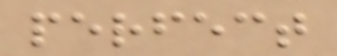perfect
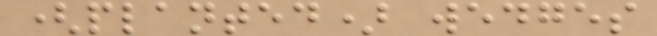(planted) wedges
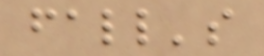fall's
